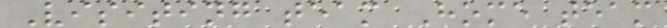Visiting team Home team
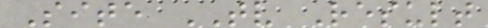Site TV Result
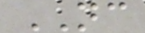NC
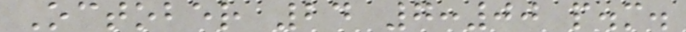October 24 7:00 p.m.
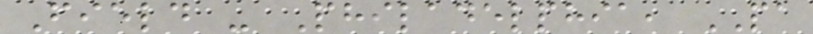Field - Philadelphia, PA
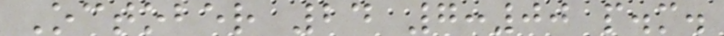October 24 7:00 p.m.
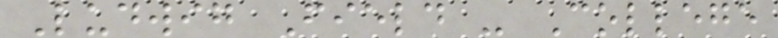Ludwig Field - College
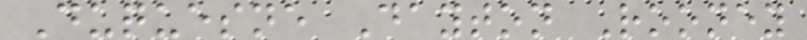Duquesne Dayton Rooney
